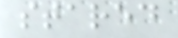stared
